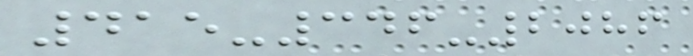415-346-2086
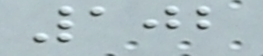102
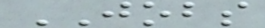JOBS
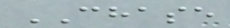CHASE
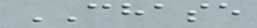CHASE
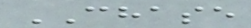CHASE
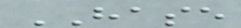HASE
